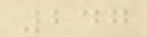247
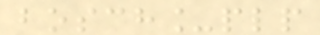bosch_plp
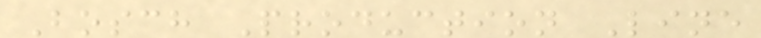Bosch Production Line
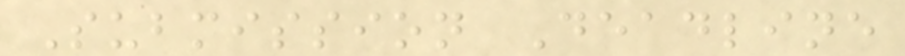Submission Deadline
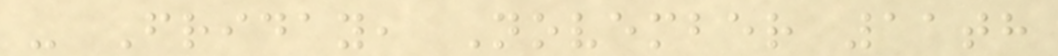- Friday, November 11th
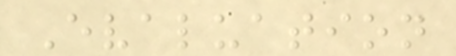Evaluation
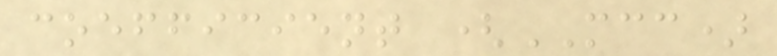coefficient (MCC)
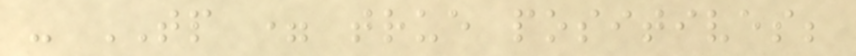- TP = true positives;
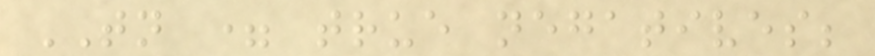TN = true negatives;
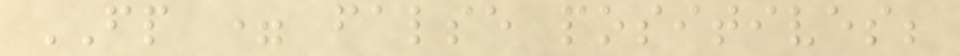FP = false positives;
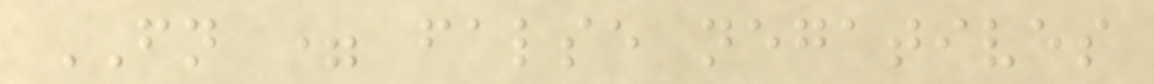FN = false negatives
